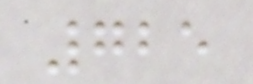725
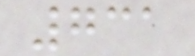731
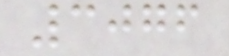3076
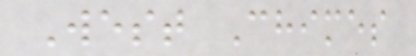West Chimes
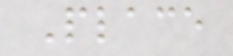Place
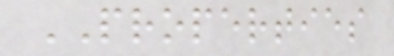PROPERTIES
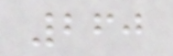260
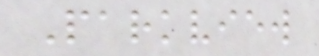Parkview
